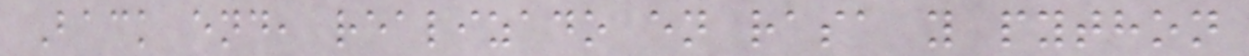Back end, realizado en rasa y python
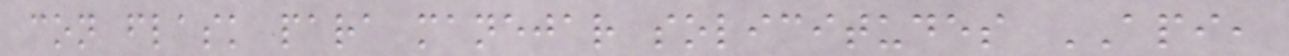con flask para manejar solicitudes API,
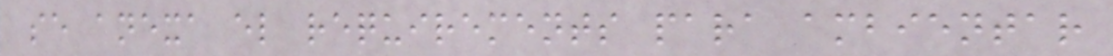se anexa el requirements para ambientar
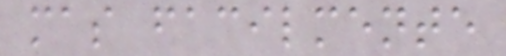mas facilmente
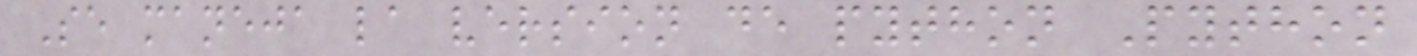Se maneja la version de python Python
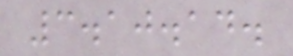3.10.14.
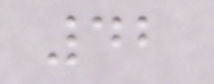42
